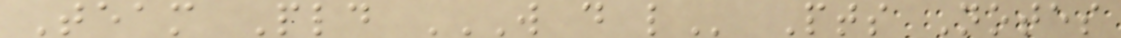Team Pld W D L Pts Notes
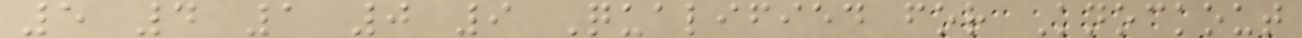5 4 1 0 9 Qualified for Knockout
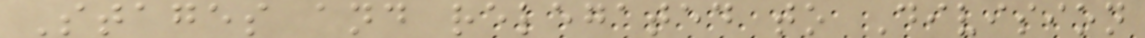Stages and relegated to Division
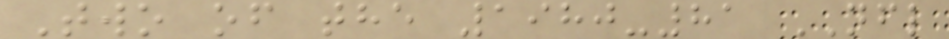Two of the 1980-81 NFL
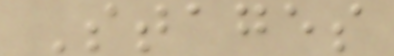Stages
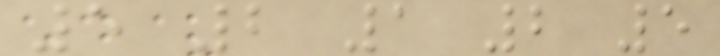5 2 1 2 5
